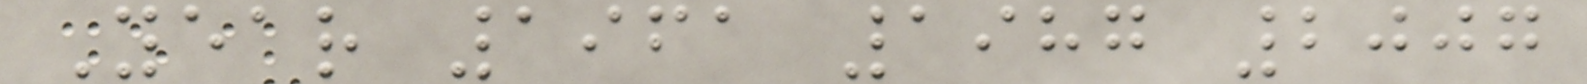Year 1961 1987 2007
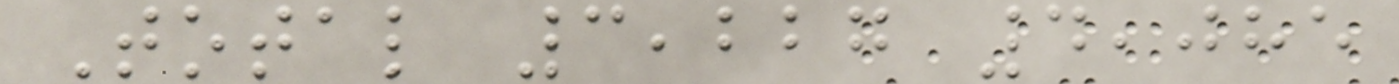Total 3,227 4,085
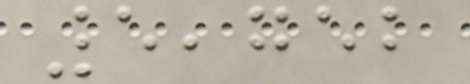5,752
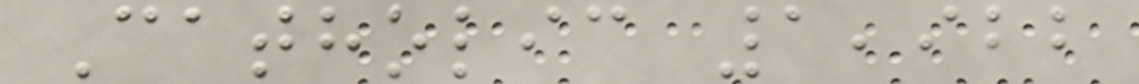Catholic 1,922
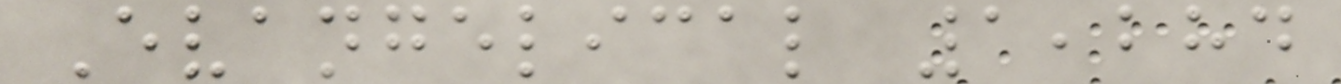Evangelical 1,284
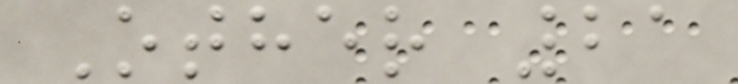Other 21
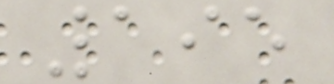195
